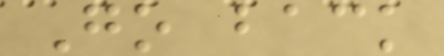Go back
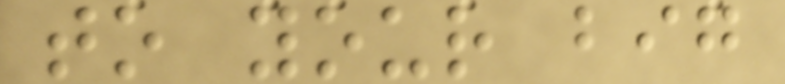to your big
